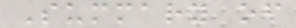Summary of
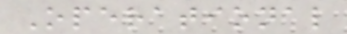Operational
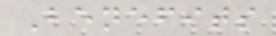Benefits
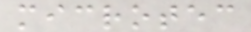microtec
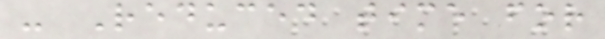- Reduced time for
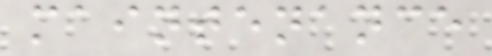maintenance
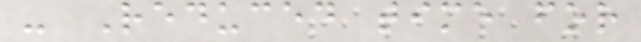- Reduced time for
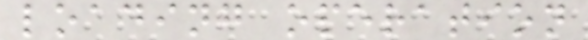loading operation
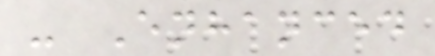- Enhanced
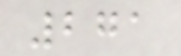271
